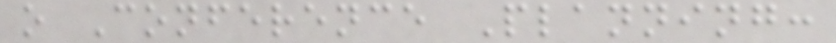o Conference Planning:
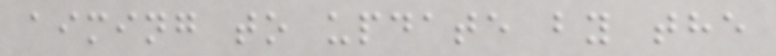aiming to update by the
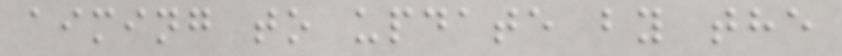aiming to update by the
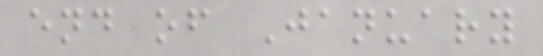end of January
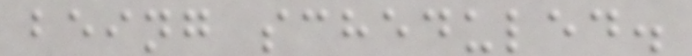being scheduled.
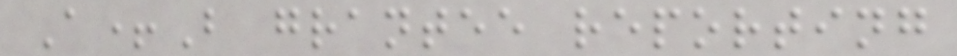A+B grantee reporting
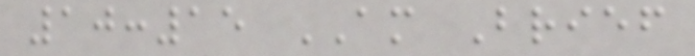10:15 AM Brief
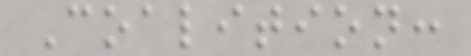Coalition:
